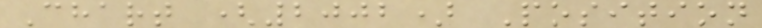Chart (2002) Position
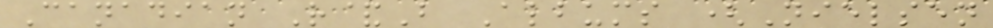Canadian R&B Albums (Nielsen
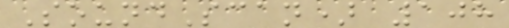SoundScan) 108
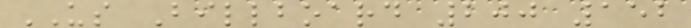US Billboard 200 152
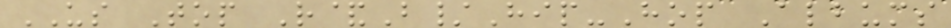US Top R&B/Hip-Hop Albums
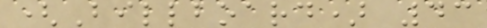(Billboard) 43
